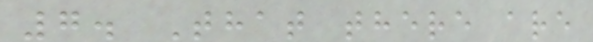7. That there are
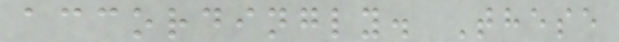accordingly. These
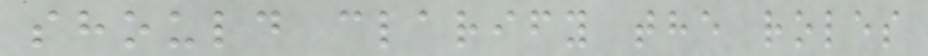should clarify the roles
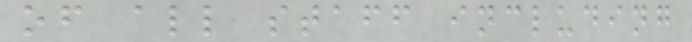of all staff including
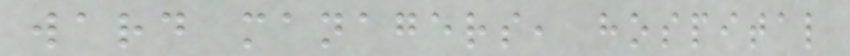ward managers, hospital
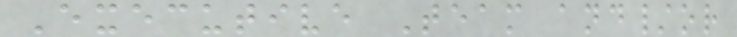Executive Team and/or
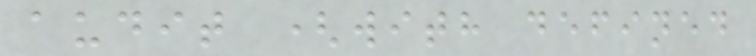audit (with defined
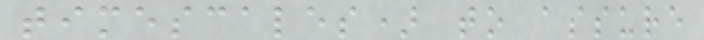timescales) to assure
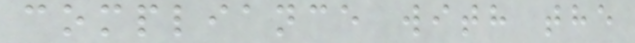compliance with the
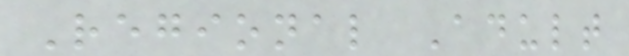Regional Adult
